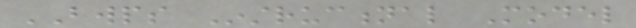BWPS Instructional Model
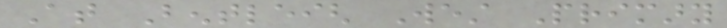At Bentleigh West Primary
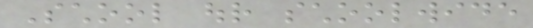School our schoolwide
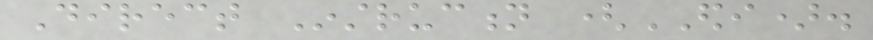Direct Instruction (EDI).
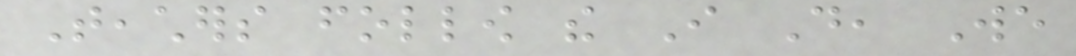Teachers follow the I Do, We
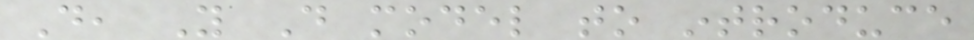Do, You Do model to introduce
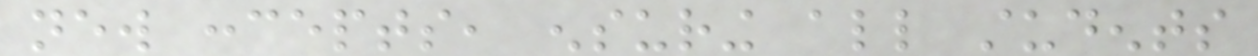new concepts, ensuring all students
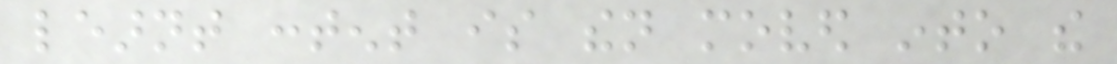learnt content is then moved into the
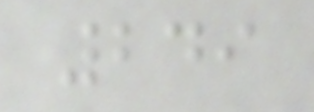249
